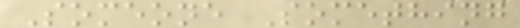Someone Something
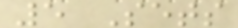5 Sets
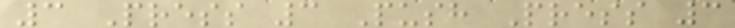3 Press 3 Push Press 3
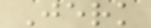Jerk
